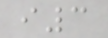i3
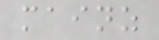mainz
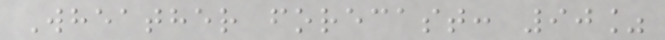Wheather forecast: 90%
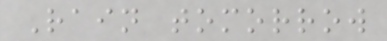Rain tomorrow
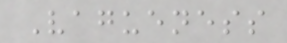Vagueness
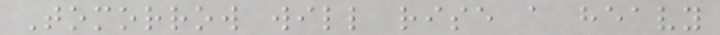Tomorrow will rise a heavy
